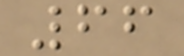66
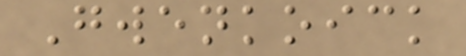Gwenkoick
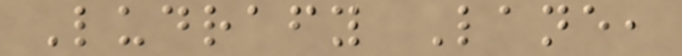Ludrafy Lane,
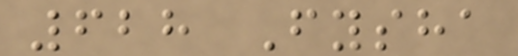628 Fysha
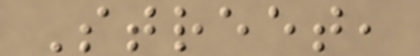Street,
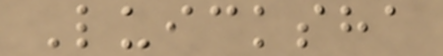Luicksha
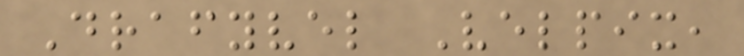Drafyvel Velpix,
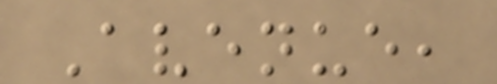Avenue,
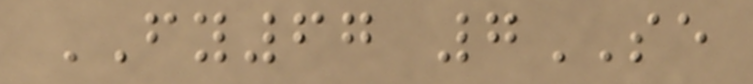FY67 7SE
